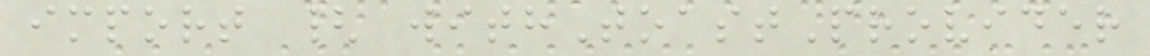import { withToastProvider
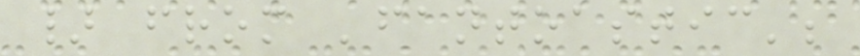} from 'fantoastic';
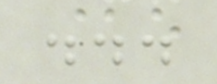...
